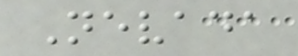Nevada
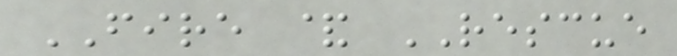FIRE & RESCUE
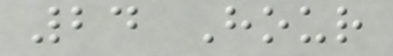24 Hour
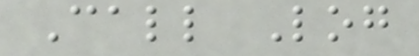Call Log
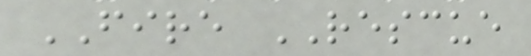FIRE RESCUE
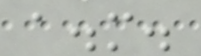a.m.
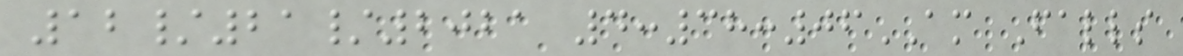12/21/2021 4:38:06AM Falls
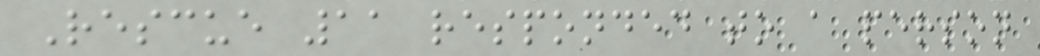Rescue 11 responded to a person
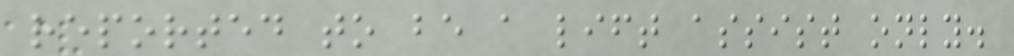reported to be a lift assist only.
